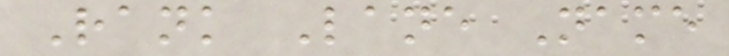Rank Lane Name
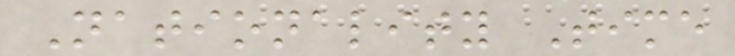Nationality Time
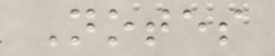Notes
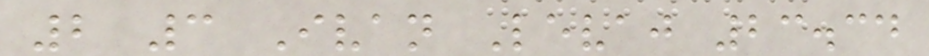2 3 Ivan Levaj 23.34
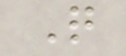Q
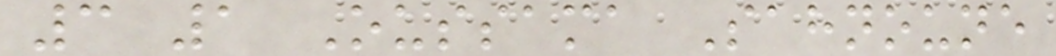3 1 Oussama Sahnoune
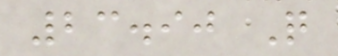23.90 Q
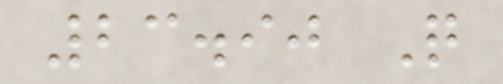23.90 Q
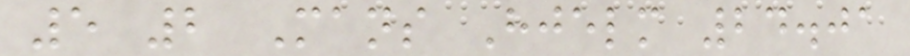5 2 Mans Hjelm 24.01
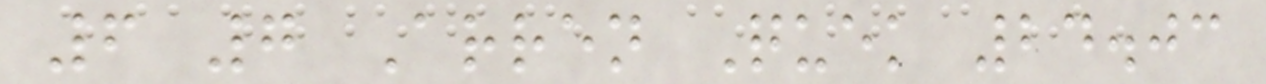6 7 Arren Quek 24.03
